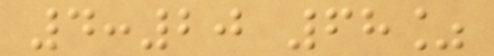4:20 68%
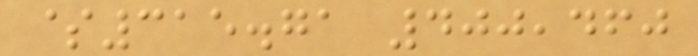$315.71 400,460
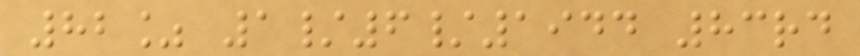82% 1/6/1944 83rd
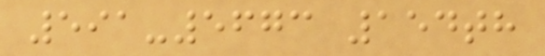591-5673 154th
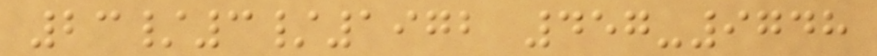23/3/1972 457-9748
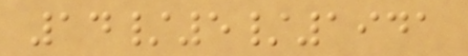14/5/1941
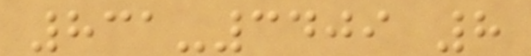831-3409 8
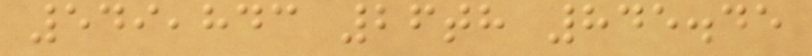549,843 26th 845.45
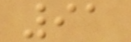91
